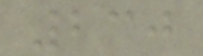230
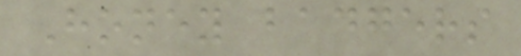Honey badgers
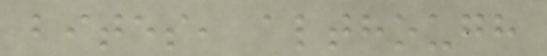bites, although
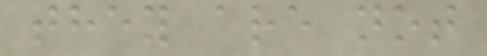they are not
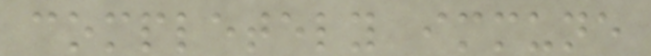completely immune
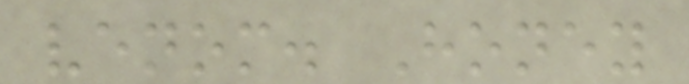venom. Honey
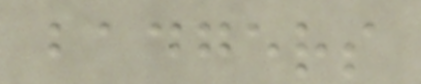badgers
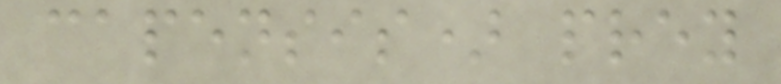capensis) prey
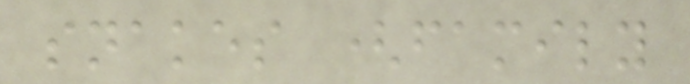snakes (family
